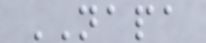NAPA
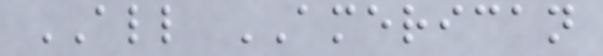ALL AMERICAN
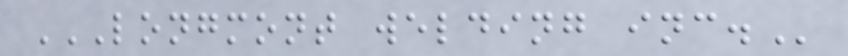LONGMONT WELDING INC.
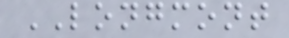LONGMONT
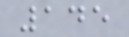145
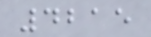4215
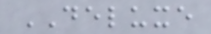DELUXE
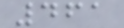461
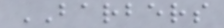BARBERS
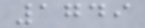1749
